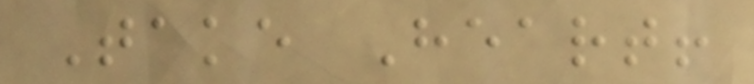Take Heart!
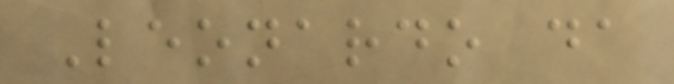Leonardo da
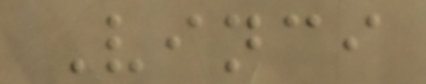Vinci
